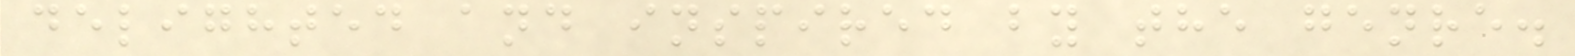delighted and inspired by the genre.
